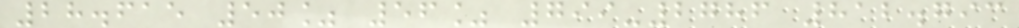28.615 50% 56% 799-2786 812.793
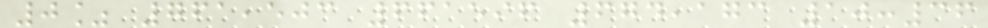0% 761,503 661596 674,173 10:36
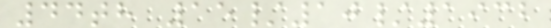44th 15/10/1932
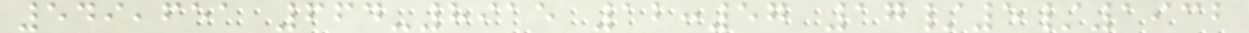549,651 664-8915 12:57 17/5/1932
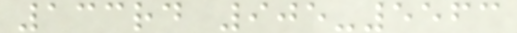133rd 905-5563
